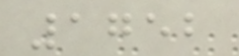1752
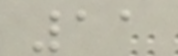11
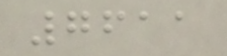7611
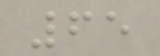65
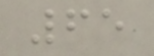65
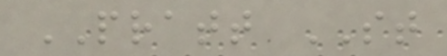PRATT ST
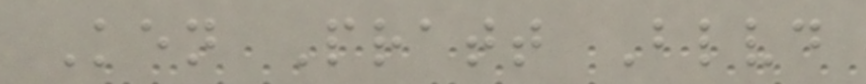Ken Pratt Blvd
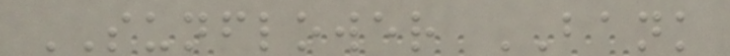SUNFLOWER BANK
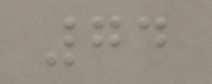74
